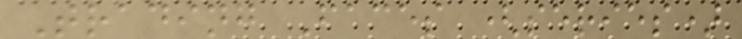Trading Faces (series)
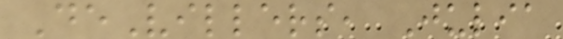DeVillers, Julia
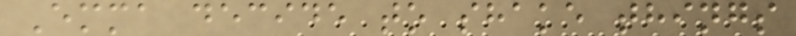Emma decide to shake things
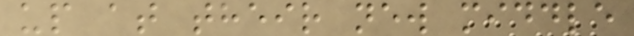up at their new middle
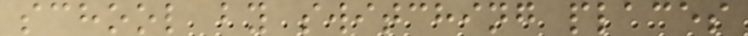school by switching places
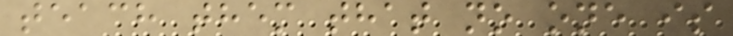teach them that no one is
